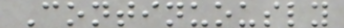Continuously
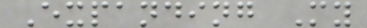Expanding My
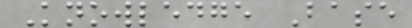Knowledge Base
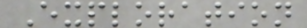Exploration
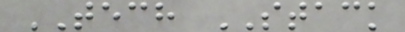TECH STACK
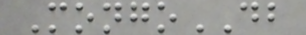MongoDB
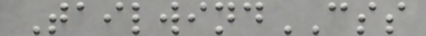TailwindCSS
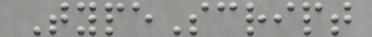TypeScript
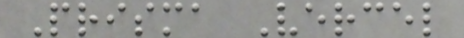Prisma Vercel
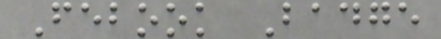Febook Badge
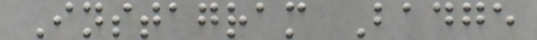Instagram Badge
